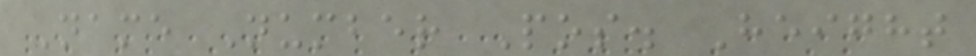Name Number Pos. Height
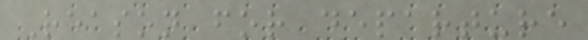Reason for departure
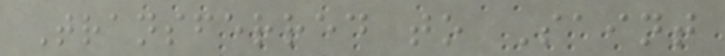Transferred to Saint
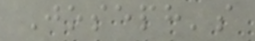Joseph's
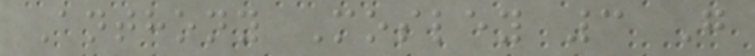Anthony Mosley 3 G
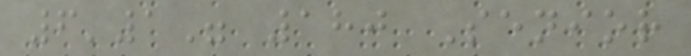6'1" 180 Senior
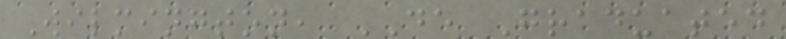Wilmington, DE Graduated
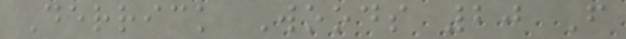Derrick Woods 20 F
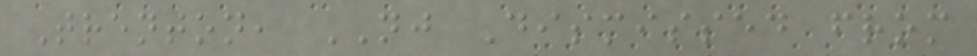Trenton, NJ Dismissed from
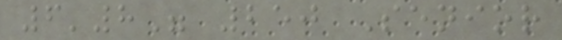6'8" 250 Senior
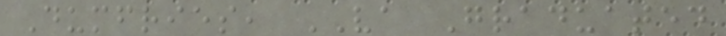Dumfries, VA Graduated
